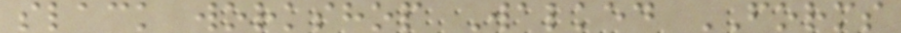slack workshop Walked FORMS
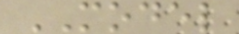MODEL
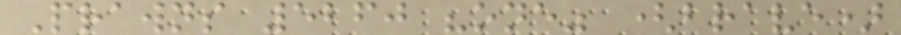Prawns 5260 "one" (brave)
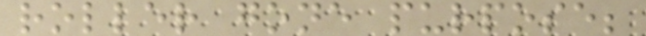roller gone purpose;
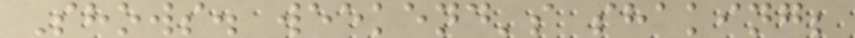Shows. weekend's shaking;
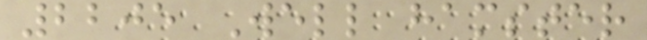2205 Well hamster
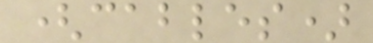(cables)
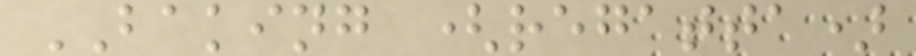BAKING (regatta)
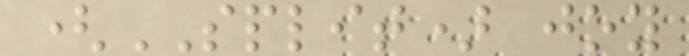(SPLIT) joy
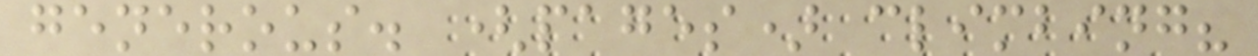generous. (pages) climbing?
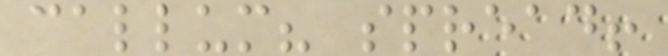callum? spread!
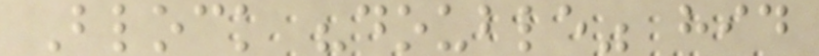Block "double" hid
